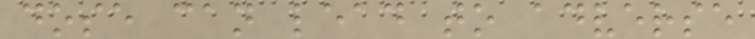dose can lead to adverse
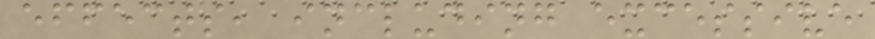effects, including excessive
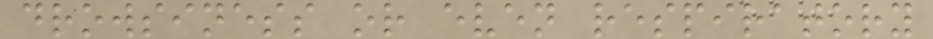drowsiness or even respiratory
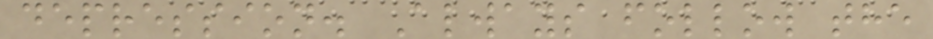depression. Always follow the
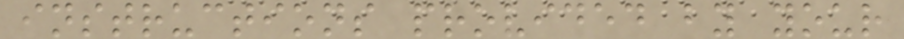instructions provided by your
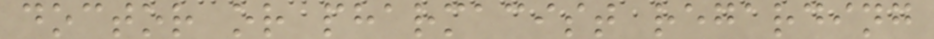doctor or pharmacist regarding
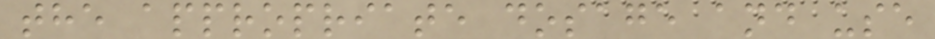the appropriate dosage and use
